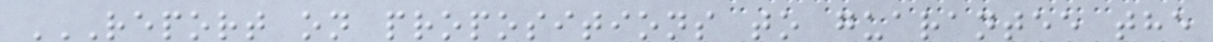REPORT ON PROPOSITIONS TO GUARANTEE THE
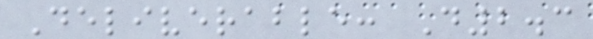Deliverable: D2.3
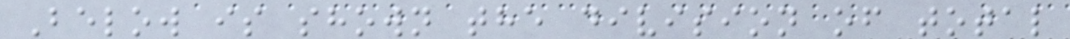Below is shown the division of total
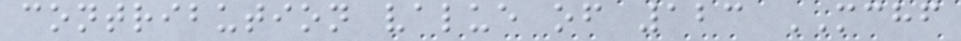contribution value of 123 MCHF
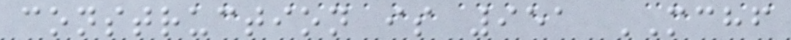construction is 951 MCHF
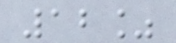12%
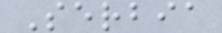Serbia
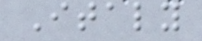Italy
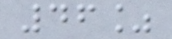46%
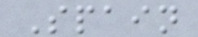Spain
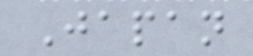Japan
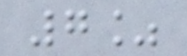7%
